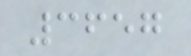3657
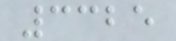3325
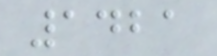1421
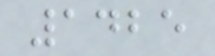1425
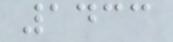1433
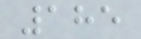185
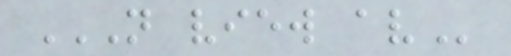N VIEW AV
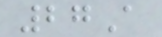27A
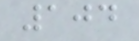104
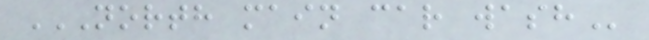NORTH MAIN CAR WASH
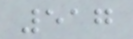517
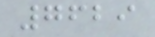7629
